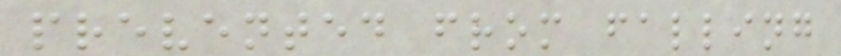prevented from falling
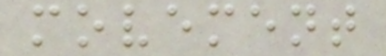movement
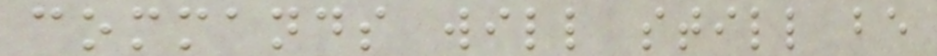commands will still be
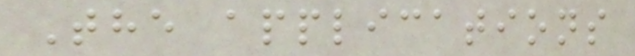The applications
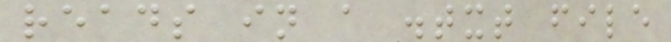reads in a .txt file
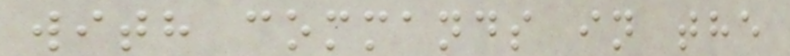with commands in the
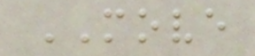MOVE
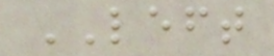LEFT
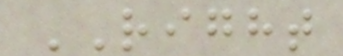RIGHT
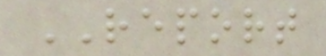REPORT
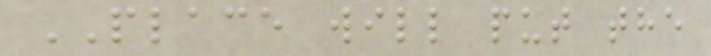PLACE will put the
